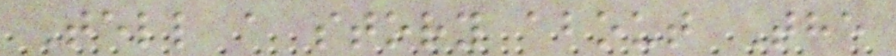Tell a story about The
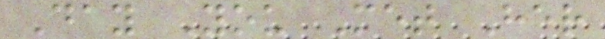Day You Met Her
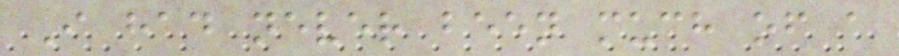I had never been much of a
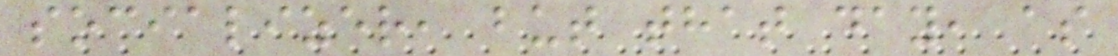socializer, but that day, as
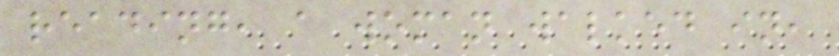reading, a woman walked in,
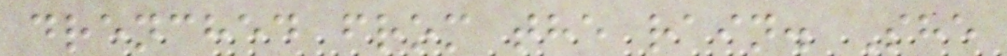drenched from the rain. She
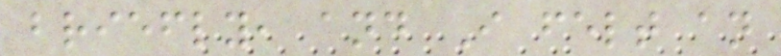briefly, and I felt an
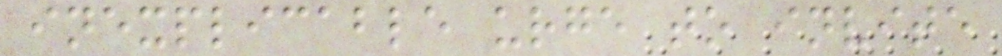inexplicable urge to invite
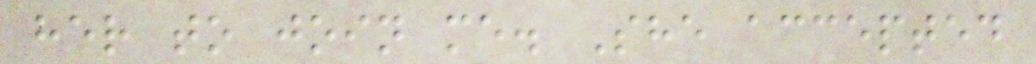her to join me. She accepted
